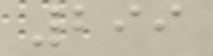299
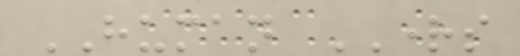HUMAN RIGHTS
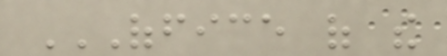OFFICE OF THE
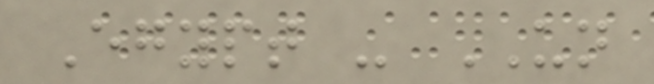Egypt - UN
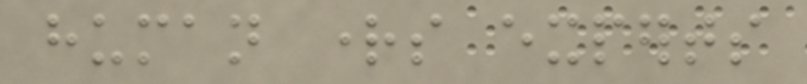human rights experts
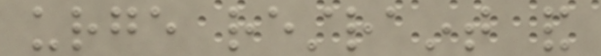urge restraint and
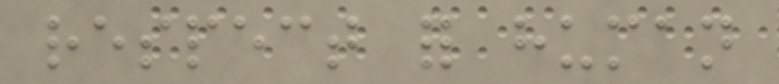respect for human
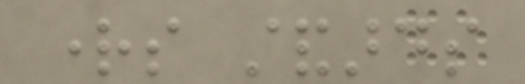rights standards
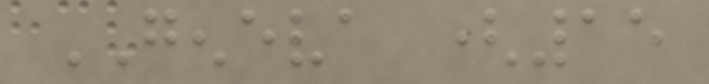GENEVA (15
